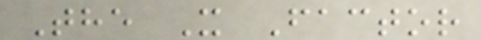The X Factor
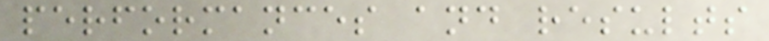performances and results
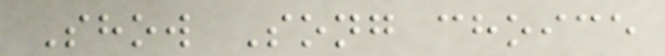Show Song choice
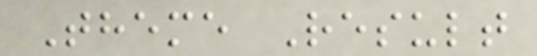Theme Result
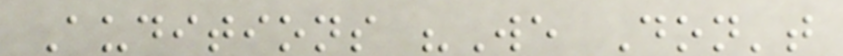Auditions "We Don't
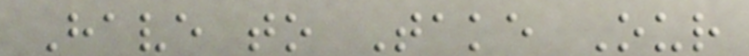Have to Take Our
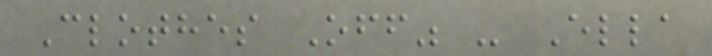Clothes Off" - Ella
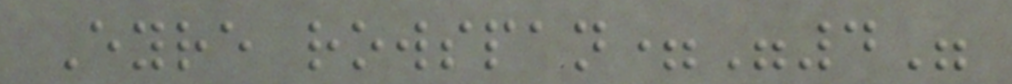Eyre rowspan="4"
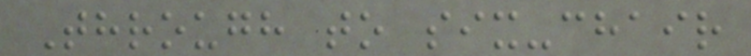Through to six-chair
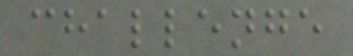challenge
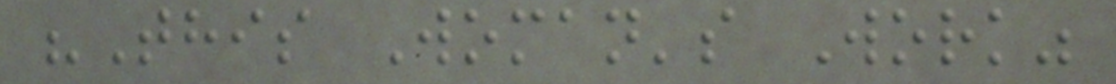"This Woman's Work"
